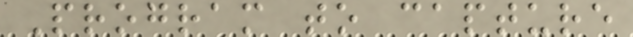Program to capture
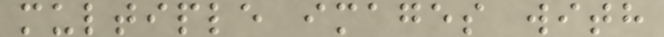multiple images with
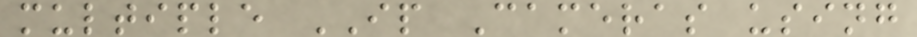multiple IP Cameras using
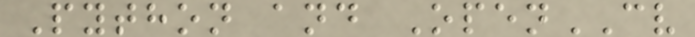Python and OpenCV
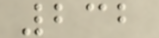232
